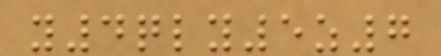y4qly5z7
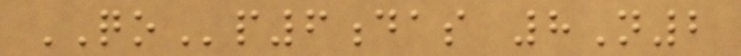QOp6das 8N2
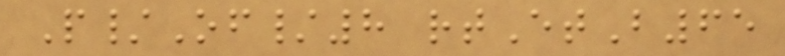P/Of/8 rtEtB65
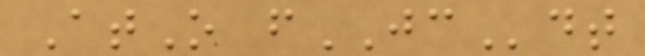AtO fJCdt
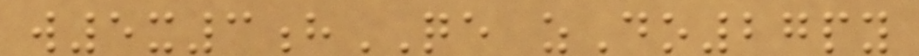w5x3hQE zDo27py
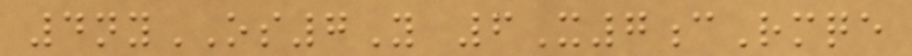4nyOS7Y 6X7cRmqe
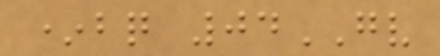*bq 04GV
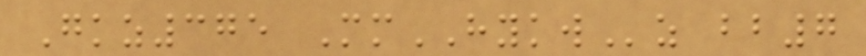Gkz375 MmHYKWz bb7
